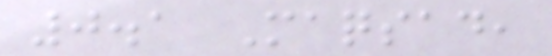0.1 Maqsad,
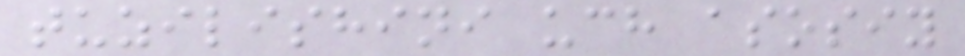tuzilishini uch asosiy
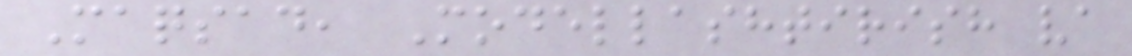Maqsad, Modellashtirish va
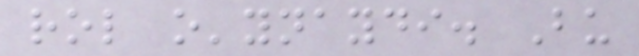rol o'ynaydi. Bu
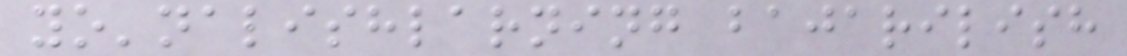yo'nalishlarning bajarilish
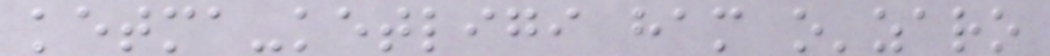ketma-ketligi ham o'zaro
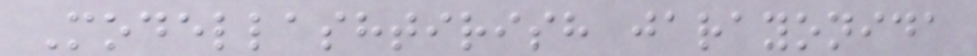Modellashtirish jarayonida
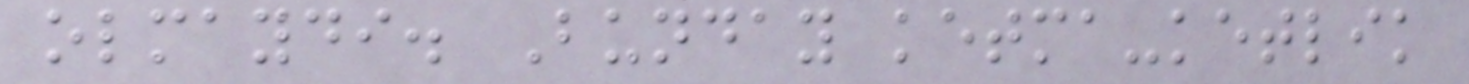olmaydi. Bunday ketma-ketlik
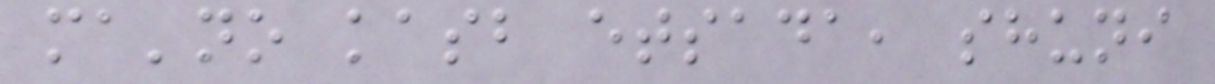ma'no kasb etsada, shuni
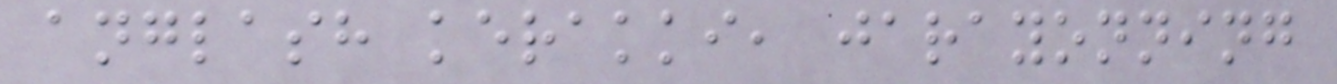anglash kerakki, jarayonning
